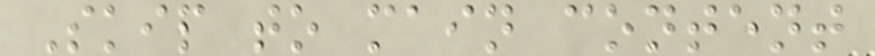Skip to main content
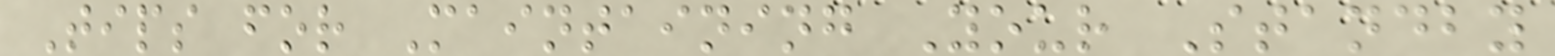Tips for Maintaining Your Standby
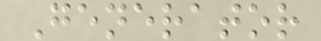Generator
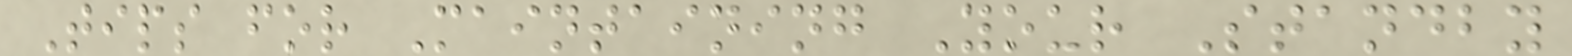Tips for Maintaining Your Standby
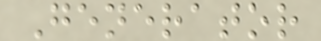Generator
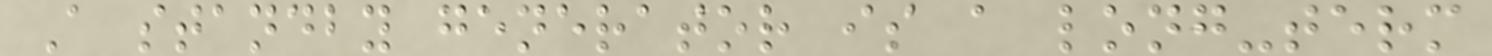A standby generator is a long-term
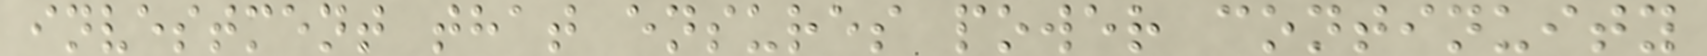investment that ensures power continuity
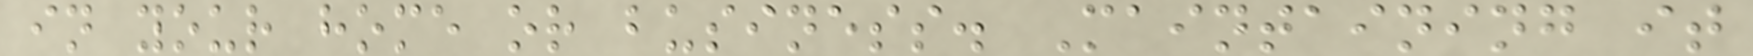in your home or business. Maintaining it
